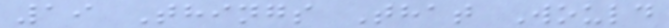19 Things That Would
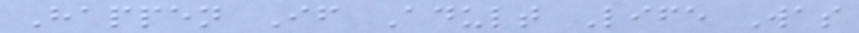Happen If Adult Life Was
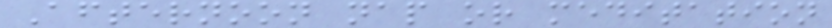Afternoon nap or meditation
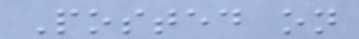Posted on
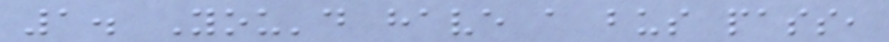1. You'd have a bus pass,
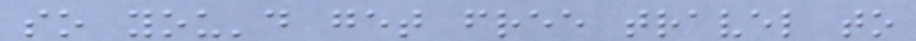so you'd get free travel to
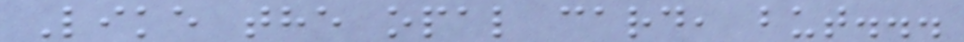Like the opal card, but...
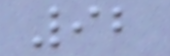92
